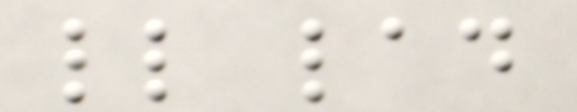little lad
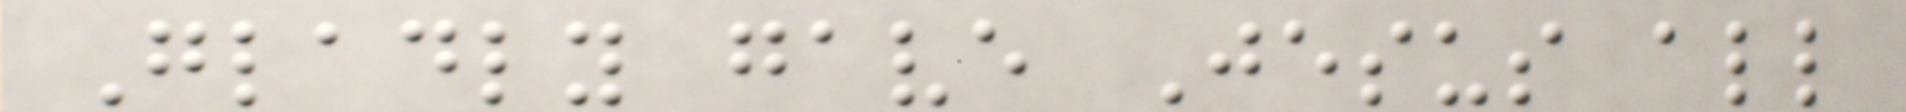Gladly gave Jesus all
